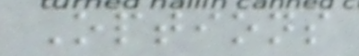Options
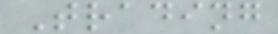Trading
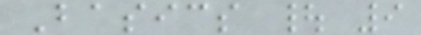Basics | 9
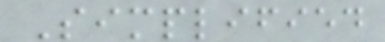Simplified
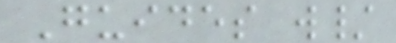Guides w/
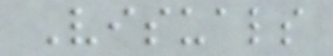Visuals
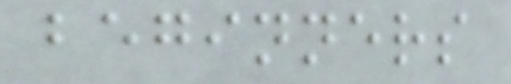beginners
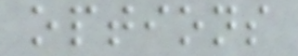options
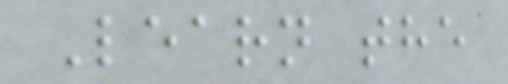Learn the
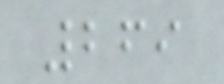269
